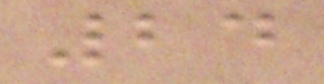24
